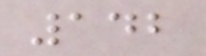142
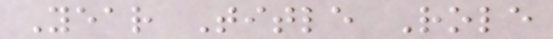Year Title Role
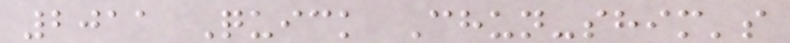2011 Quick Chun-shim's
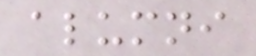alumni
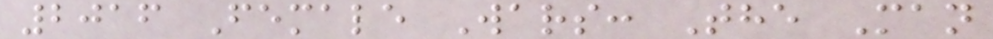2016 Female Wars: The Man
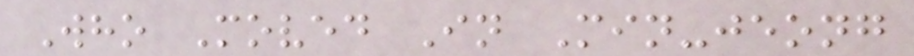Who Moved In Min-jeong
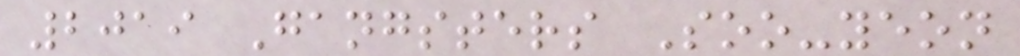2019 Gangsters Soo-yeon
